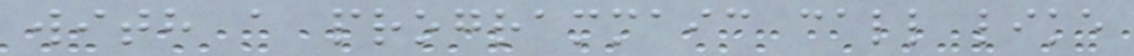with a programmaic call like
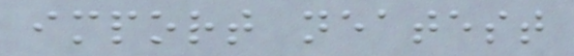import neatest
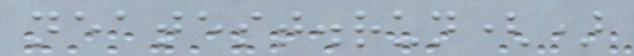neatest.run()
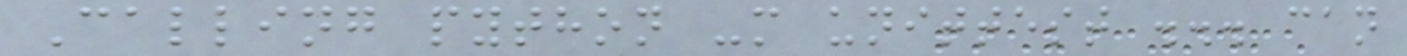Calling python -m unittest ... can
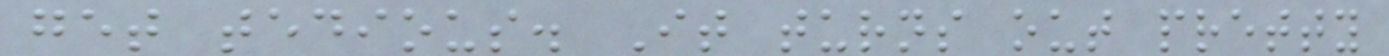get tedious. It turns out pretty
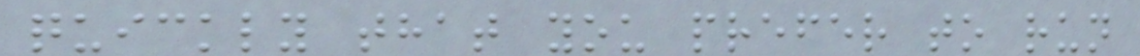quickly that you prefer to run
